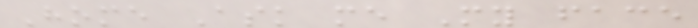Home Ask me My face
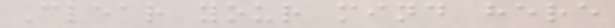Clear your mind here
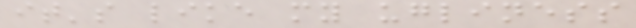it's like my ugliness
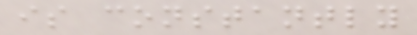is constantly
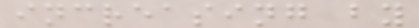increasing by
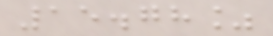15.78%
